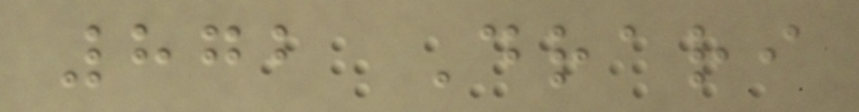872 Drari
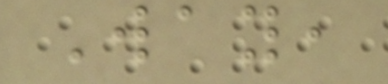Way,
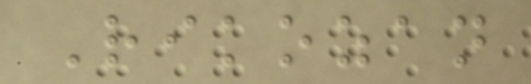Rikozan
